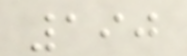190
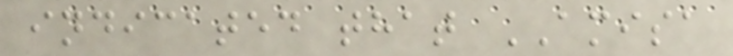indicated that AMISA
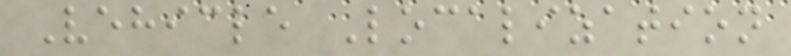Vehicle Localization
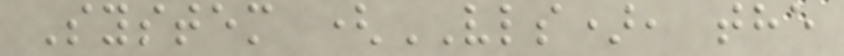System (VLS), the
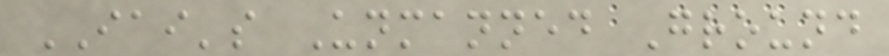IAI's Unmanned Ground
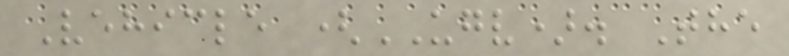Vehicle (UGV). The
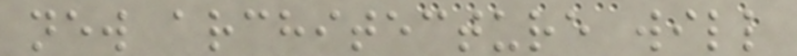new architecture will
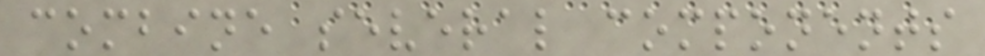combine several components
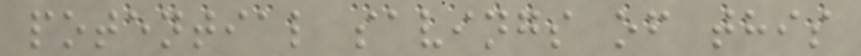potential savings of this
